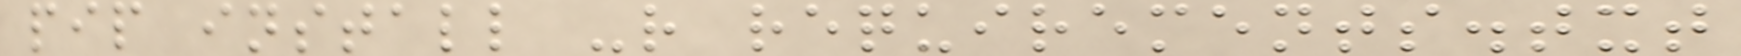pip install -r requirements.txt
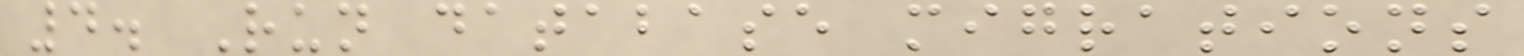4. Run database migrations
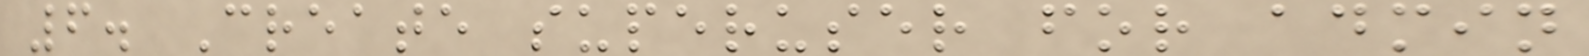6. Create superuser for admin
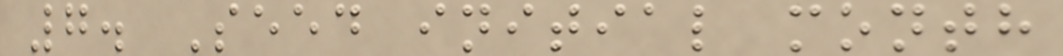7. Seed initial month
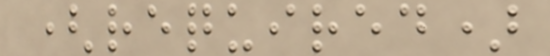(required)
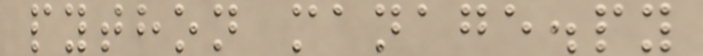python manage.py
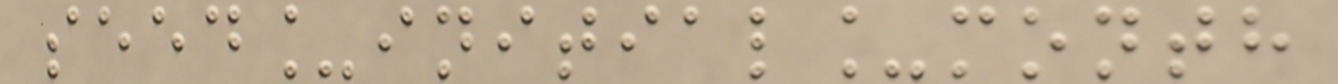seed_initial_month
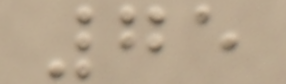75
